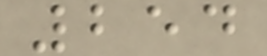254
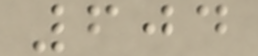604
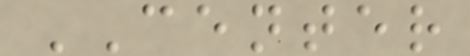CENTER
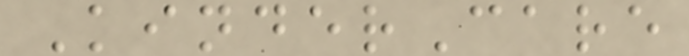KinderCare
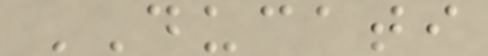DUCATI
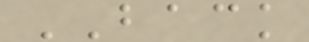BACK
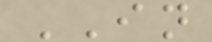IN
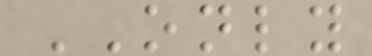ONLY
